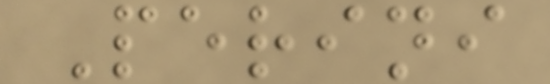Perini
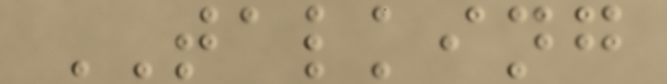TALKING
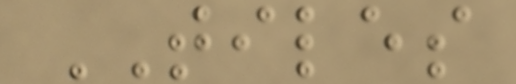TILES
